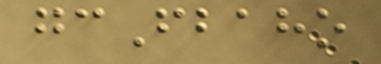gcFbaho
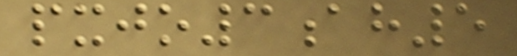pxjo3ah5
